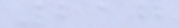217
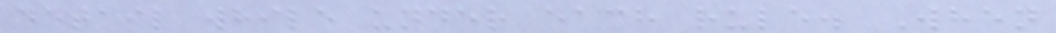detail while under each rule. When
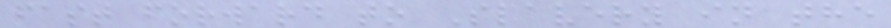fast forward to Slavery in the
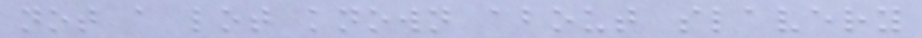not a lot known about slavery
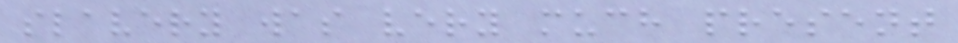slavery was very much present
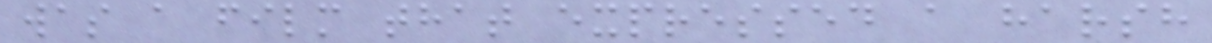was a film that expressed a harsh
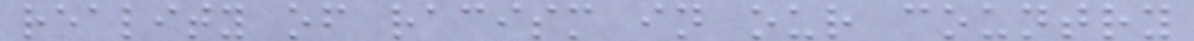reality of racism in our country
